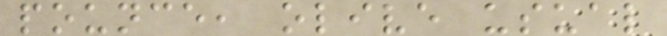pounce, olive usual
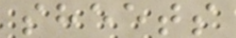sheets
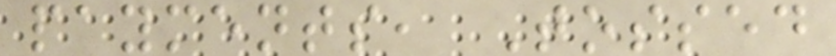payments, Tossed
